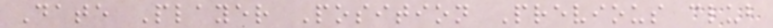Date Player Position Previous club
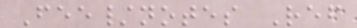Fee/notes Ref
